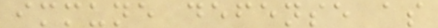immune defense as
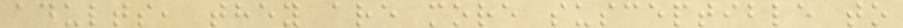adults, they are more susceptible to
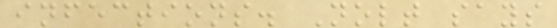infections. Nolt says
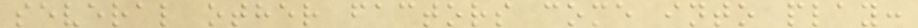several other factors come into play:
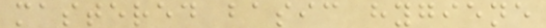mastered basic hygiene
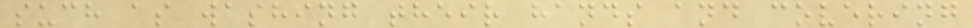such as washing their hands and covering
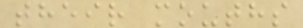their mouths
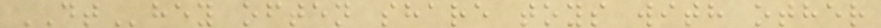DThey often share toys with other
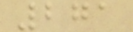271
